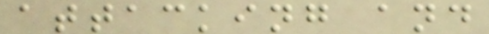attacking and
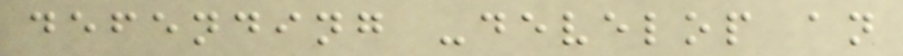defending -develop an
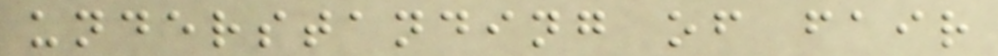understanding of fair
